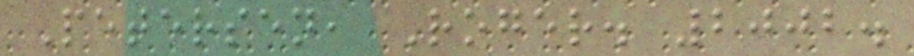Petersen, Roger. 2002.
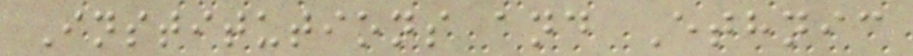Institutions and Ethnic
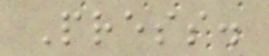Press.
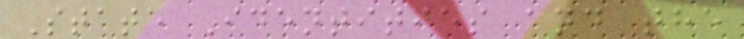State Identities and the
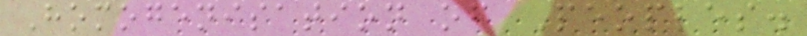Homogenisation of Peoples.
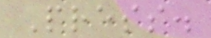Press.
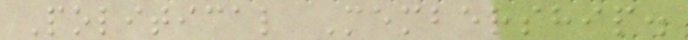Political Membership.
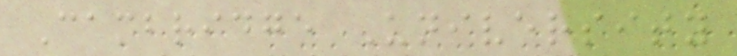Cambridge University
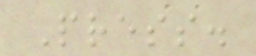Press.
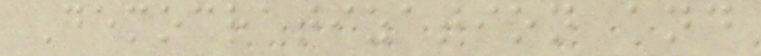Democratization and
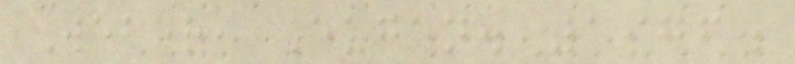Weber, Eugen. 1976.
